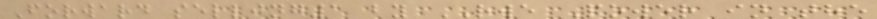Forward selling1 by RWE Power in the
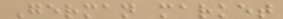German market
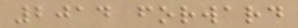2014 forward
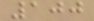100
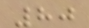80
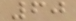60
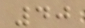40
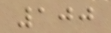100
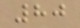80
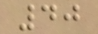40
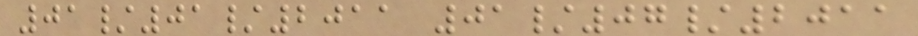01/01/2011 01/07/2011
